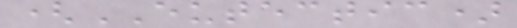(EUTECTIC)
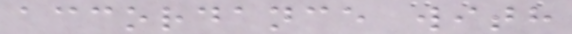accordance with
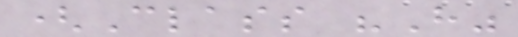(Class "H"
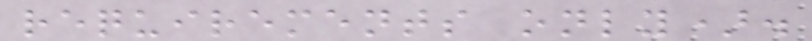requirements only).
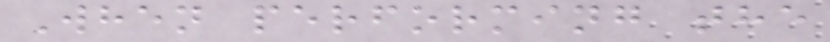When performing the
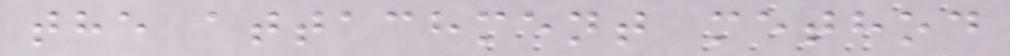the attachment method
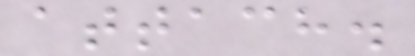attach.
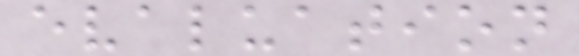evaluation
